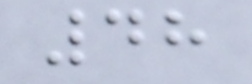48
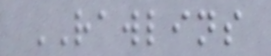RAWLINS
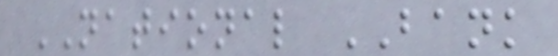NATIONAL BANK
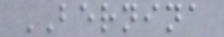BERNINA
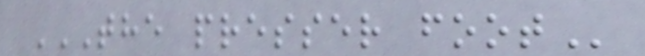THE PRESSER FOOT
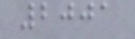2001
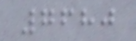7680
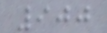900
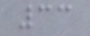33
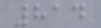814
